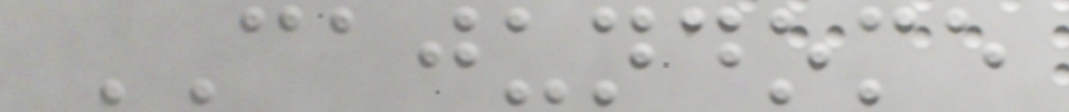CAJUNDOME
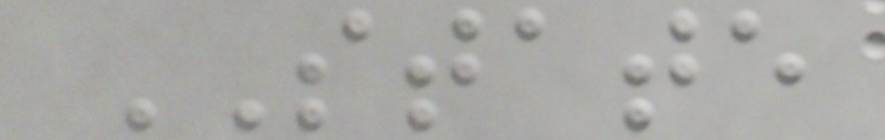STATE
